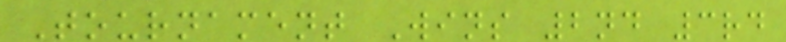Tournament Wins 2nd 3rd
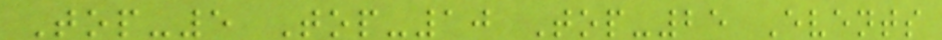Top-5 Top-10 Top-25 Events
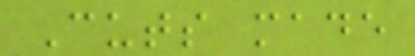Cuts made
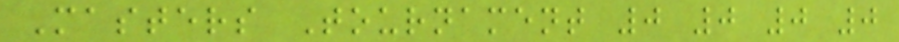Masters Tournament 0 0 0 0
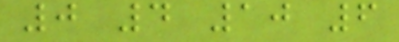0 4 10 6
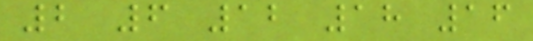2 6 12 18 16
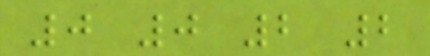0 0 2 2
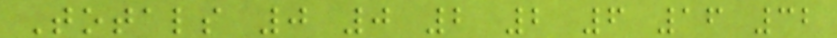Totals 0 0 2 2 6 16 32
